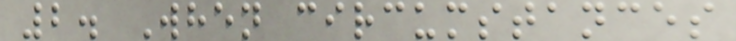2. When circumstances
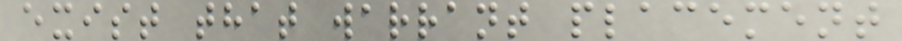exist that warrant placement
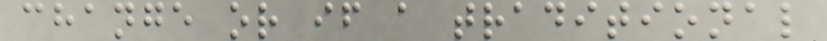change or if a traditional
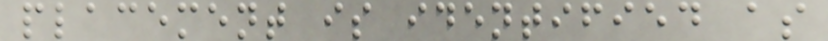placement is identified as
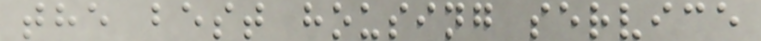the best housing service
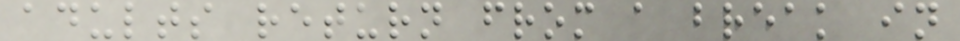adults return from a break in
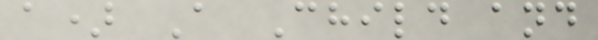a) A Child and
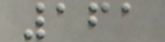161
